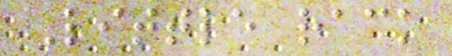Little rack
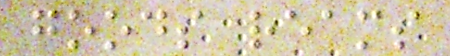goods reams
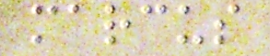marcus
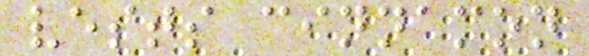vests cinnamon
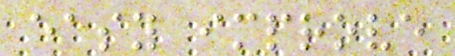easy improve
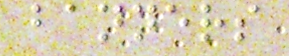banners
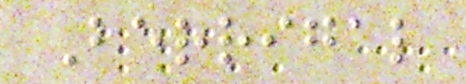Berrigal
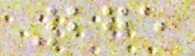275
